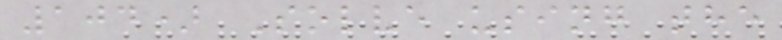104) Solve using the
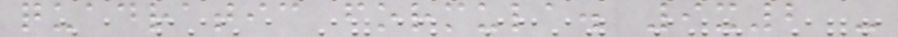quadratic formula. 9x2 -
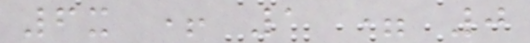6x + 1 = 0
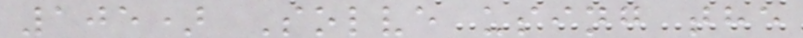105) Solve using the
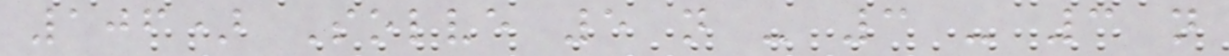106) Solve 5 n - 3 - 3 n
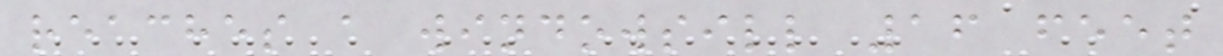reaches a windowsill 16 feet
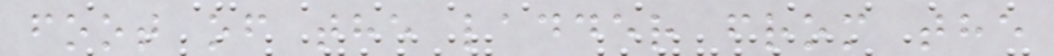foot of the ladder from the
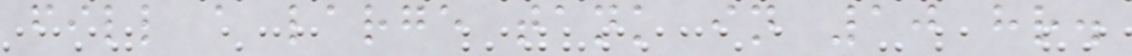fill a large tank in 10 hr.
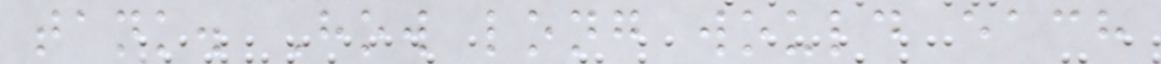tank. How long would each
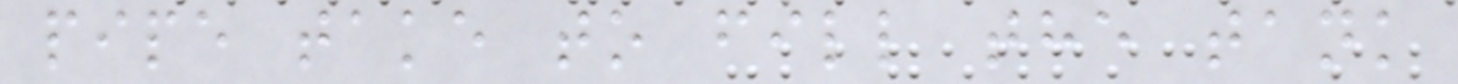pipe take to fill the tank
